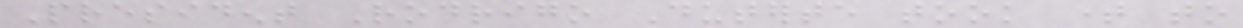President Rodrigo Duterte took time to
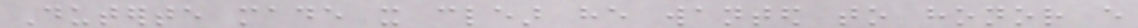Duterte made it clear he wanted to honor every
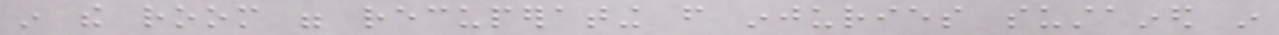in the room were recuperating from injuries sustained in
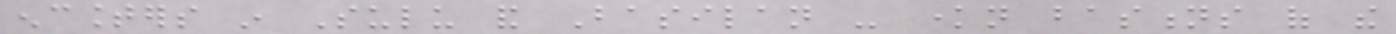encounters in Sulu and Basilan - known bastions of the
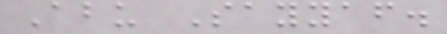Abu Sayyaf.
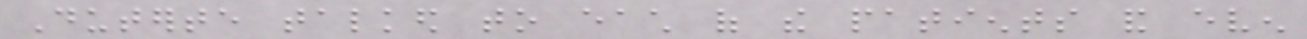Duterte talked to each of the patients and even
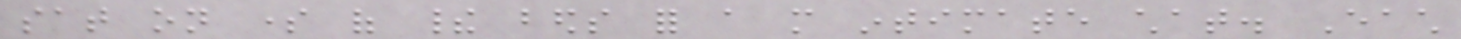sat on some of their beds for a more intimate chat. Each
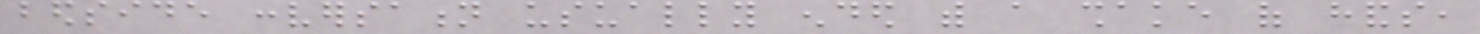bedside conversation usually ended with a shake of hands,
